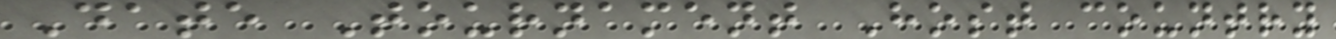Date Tournament Host country
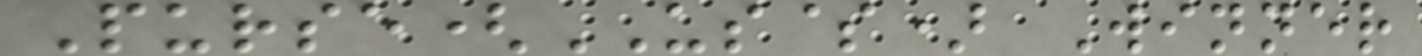Purse(US$) Winner
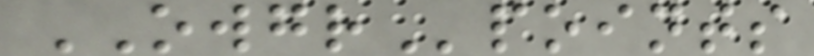OWGRpoints
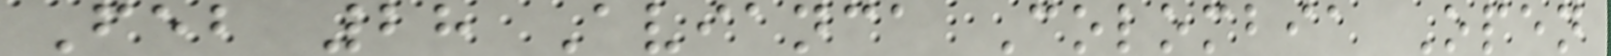Feb 28 Avianca Colombia Open
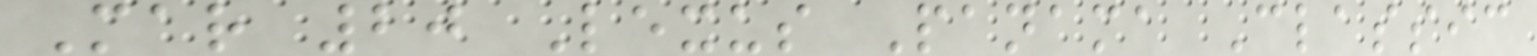Mar 20 Lexus Panama Classic
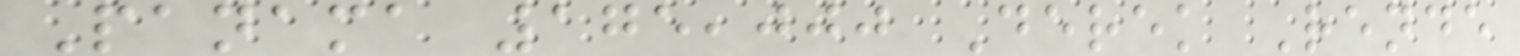Panama 175,000 Derek Rende
